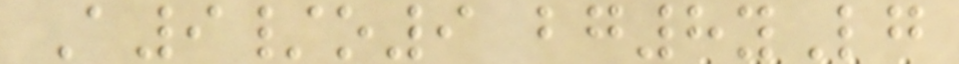A9/o9 bg8yLg
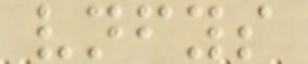vnfys
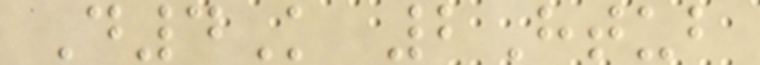D4K 2Htub
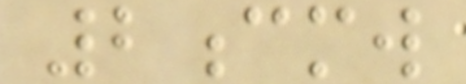2cmw
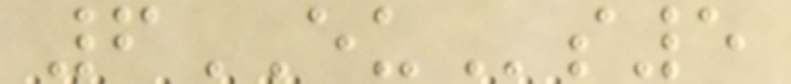6EUs5
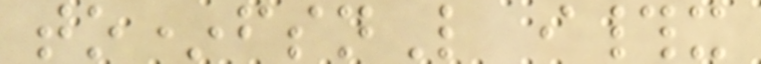to*fsnL i#x
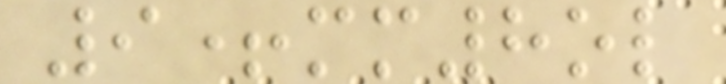9+mm8ol
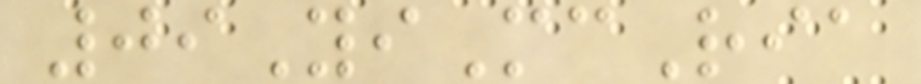09YiMcRia
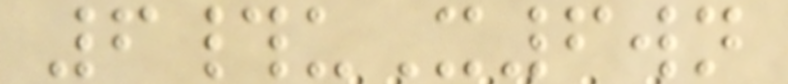6#uX6wn
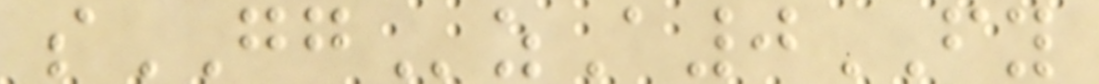sGGzA0FY
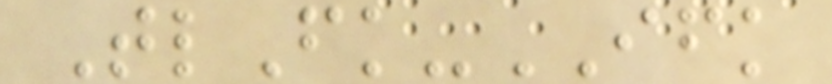TlFk-IFK
